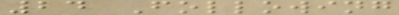24 Following
